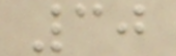30
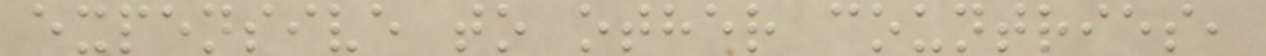expensive to other countries,
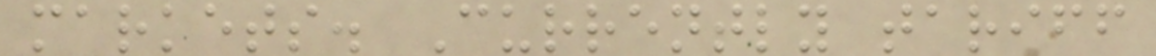markets. Currently tariff
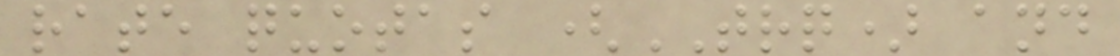rate quotas (TRQ) and
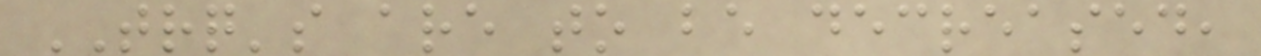TRQ's are to be decreased,
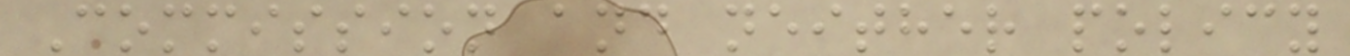Commission and neither policy
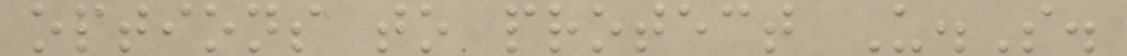options to protect U.S.
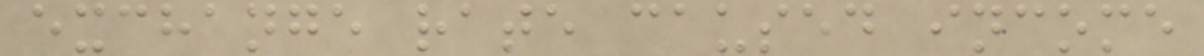exchange rate caused income
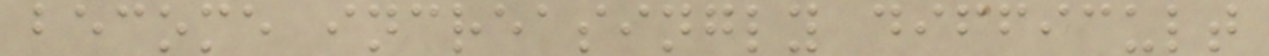become increasingly difficult
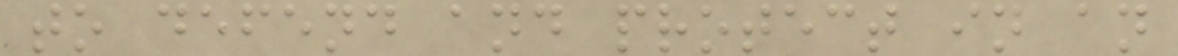to defend and protect in an
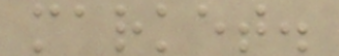market.
